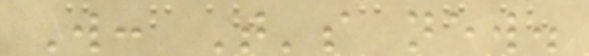Will: That's new.
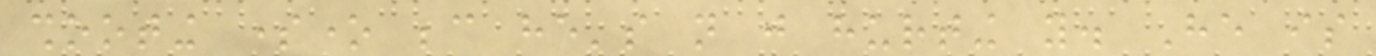shooting someone because he's not just hurting you. He is
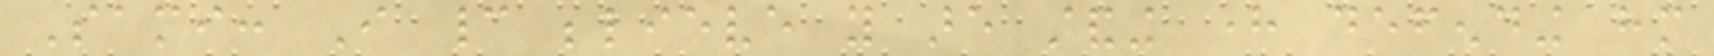Sami: I cannot believe you are standing here defending him
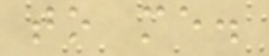to me.
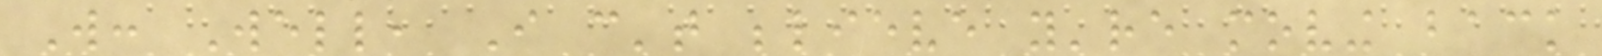Will: Well, I can't believe you're moving back
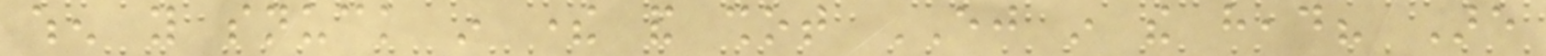when you snuck in there and shot EJ in the head? Are
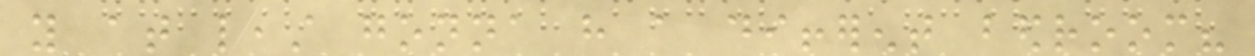you at least gonna have a different bedroom?
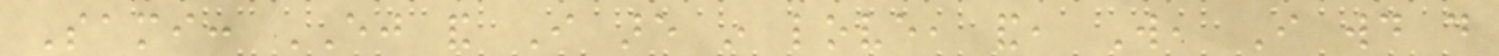Sami: EJ and I are in love, and, Will, I would do
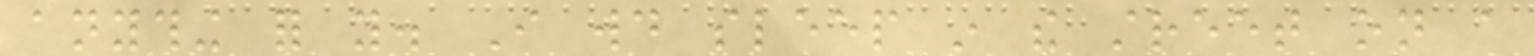anything for you. I would sleep in the street on a
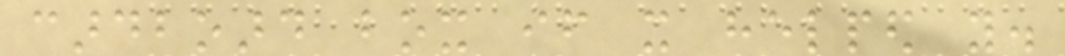cardboard box if it helped you.
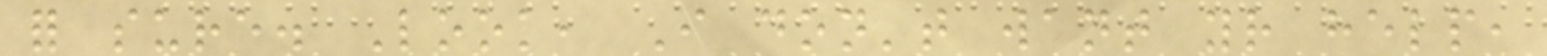for sure. Look, I don't want your help,
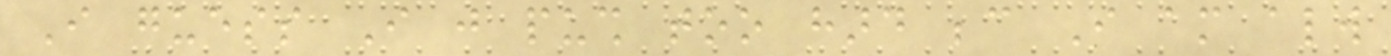I guess I just push too hard because I am always
